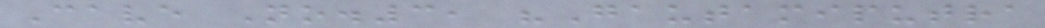Cave No.3, "Gautamiputra
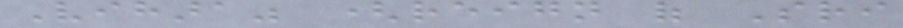Vihara" (reign of Sri
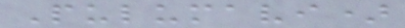Pulumavi)
